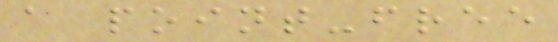a point-free
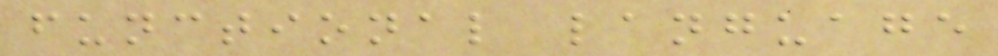functional language
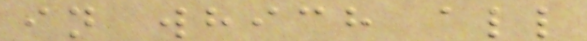in which all
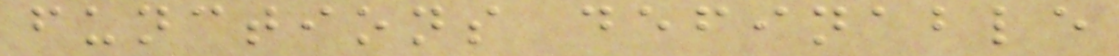functions definable
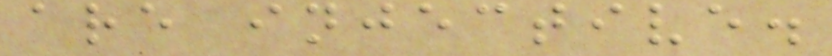are injective.
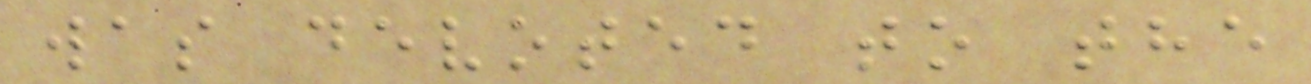was devoted to the
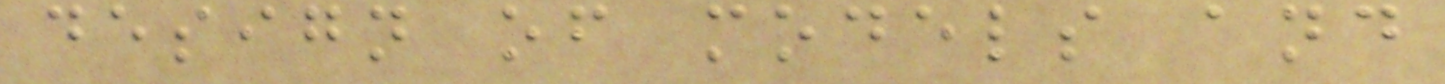design of models and
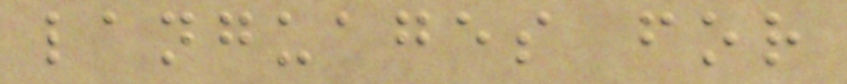languages for
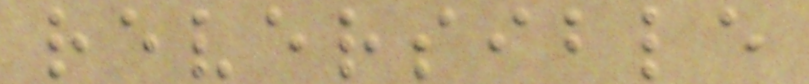reversible
